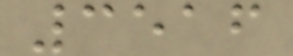3516
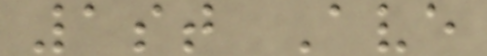1st Ave
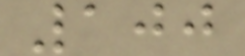100
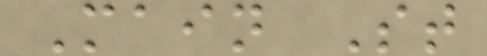Main St
